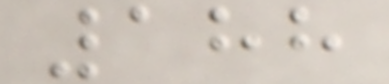188
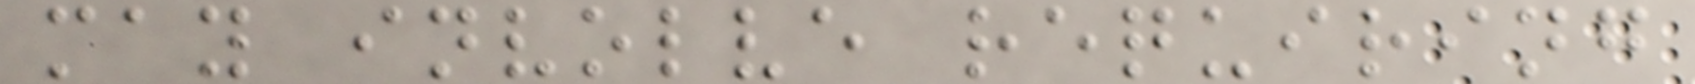may involve requiring
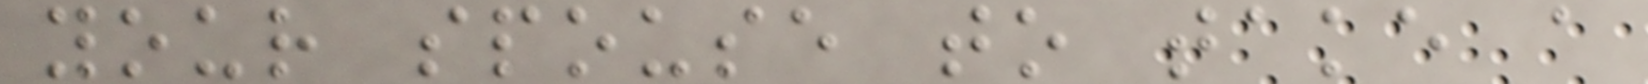your spouse to take a
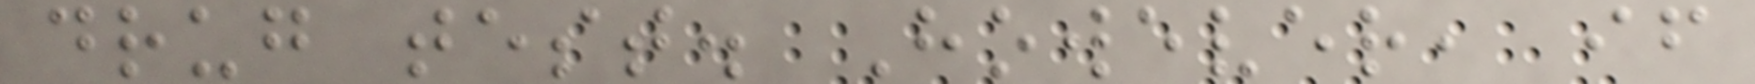drug test. However, if
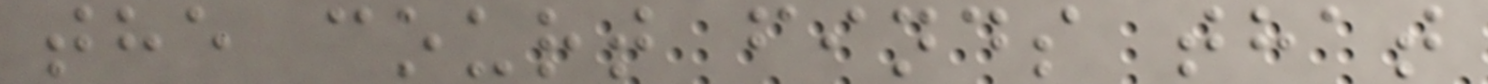the court finds that
